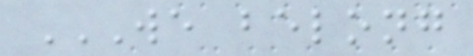WE BELONG
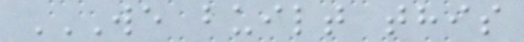WE BUILT THIS
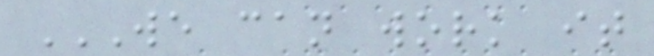WE CAN WORK IT
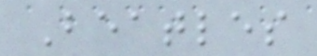Beatles
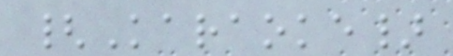{Karaoke}
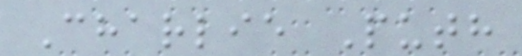Charlie Puth
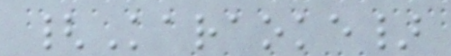{Karaoke}
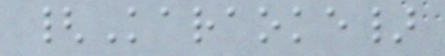{Karaoke}
